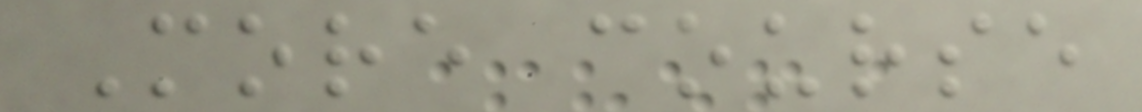More course
